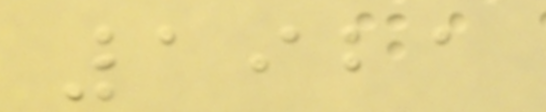1921
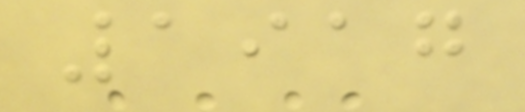1917
